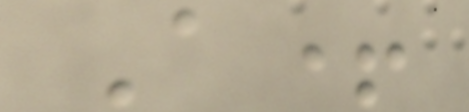A+
